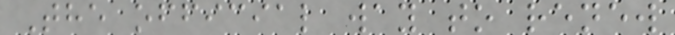The official way to renew
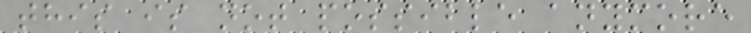this is not possible anymore
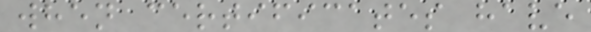when certificates have
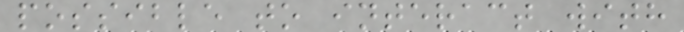possible to interact with
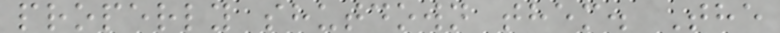properly shutdown them. The
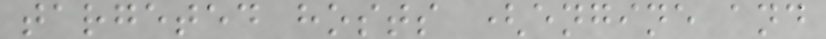targeted hosts (engine and
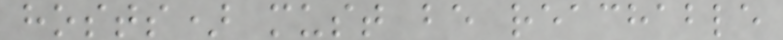hosts) must be reachable
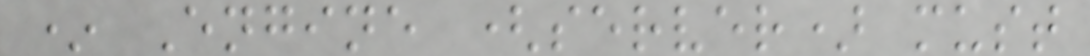* Engine (server) must
